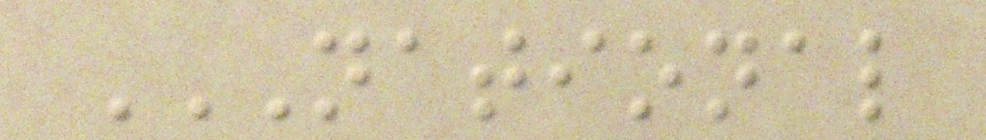NATIONAL
